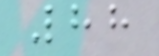88
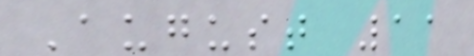August 11
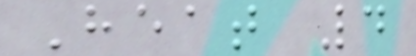Heat 4
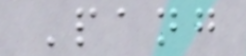Pang
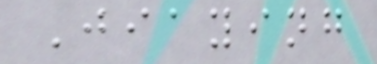Jiaying
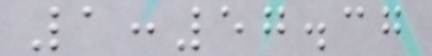1:57.37
